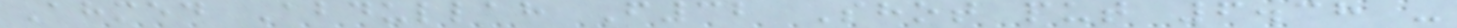Ahmed Abdullah F32 Shot put 6.38 -
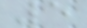5
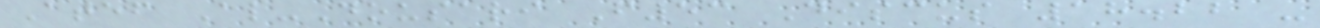Atef Al-Dousari F53 Discus 18.22 -
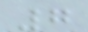7
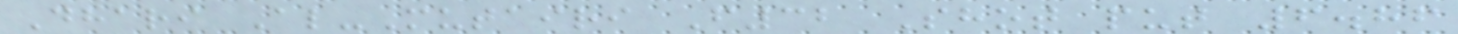Dhari Al-Mutairi F32 Shot put 6.86
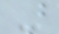-
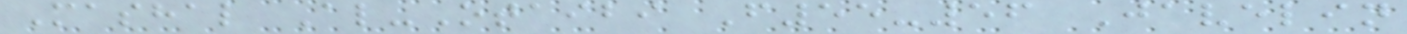Mashal Al-Otaibi F55-56 Javelin
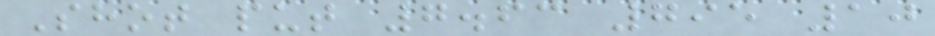Shot put 7.63 795 10
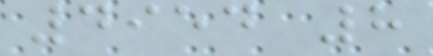4954 8
